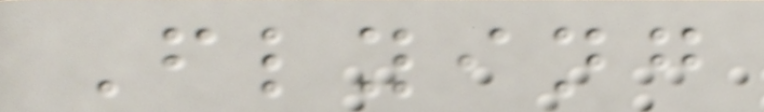Flying
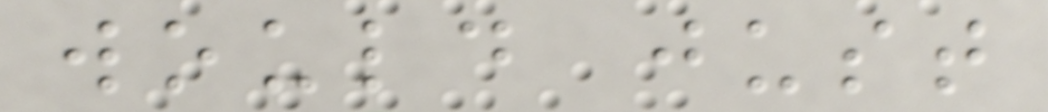would just
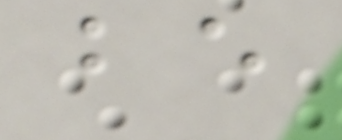be
